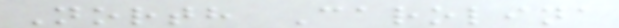North Carolina
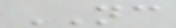NC
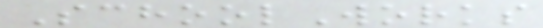SchoolWorks
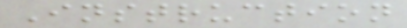Instruction
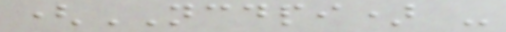(NCDPI) -
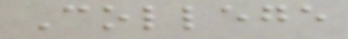College
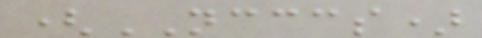(NCCCS)
